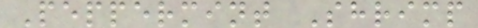Peppermint Shrimp
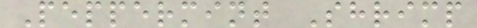Peppermint Shrimp
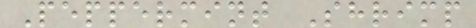Peppermint Shrimp
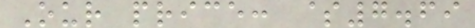Our price: $7.69
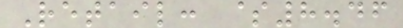Retail: $8.46
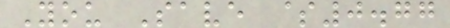You Save $0.77
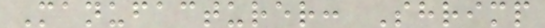Manufacturer: Shrimp
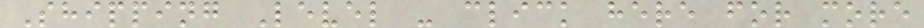Shipping Level - click here for more
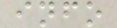info
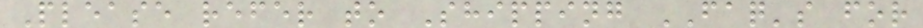Please refer to Shipping FAQ's for
